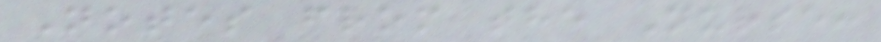Notes from the Nurse:
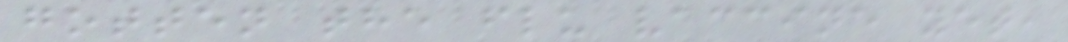gotten the flu vaccine yet,
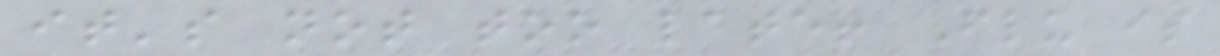it's not too late! Flu is
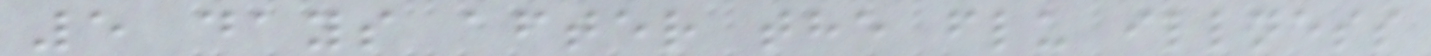5 days after the flu illness
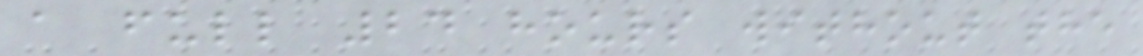a full 24 hours without the
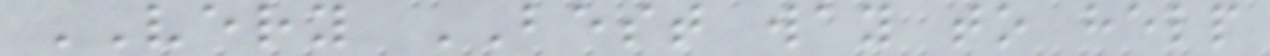VERY BEST way to help
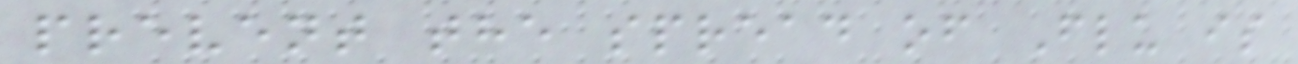prevent the spread of Flu is
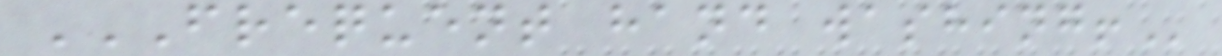FREQUENT HAND WASHING!
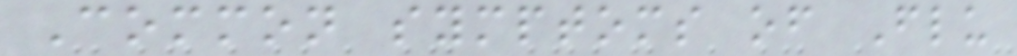Common symptoms of Flu
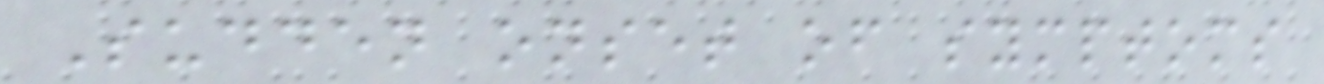Sudden onset of symptoms
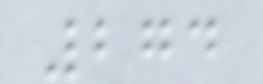274
